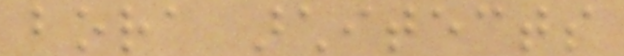bora architects
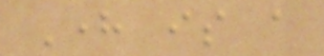Here is a
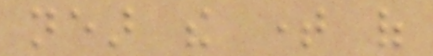near the time of
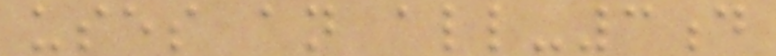uses an all-3d
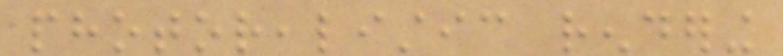photorealistic rendering
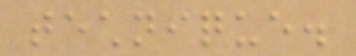technique.
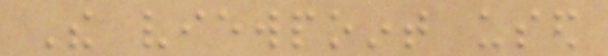The viewpoint used
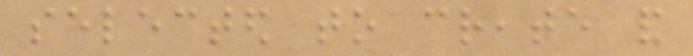selected to create and
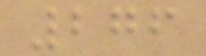276
